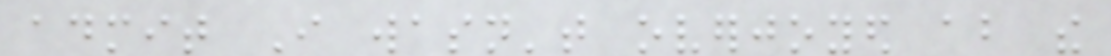admit I wasn't overjoyed about the
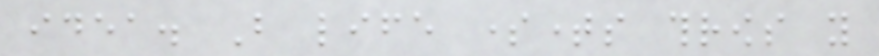idea. But life sometimes throws you
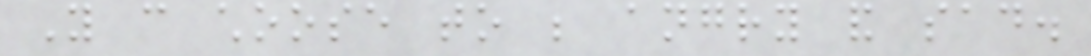You can choose to be angry and sad.
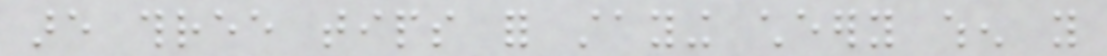are three tips for staying cheery when you
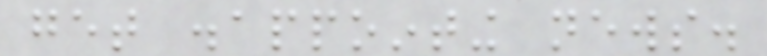get disappointing news.
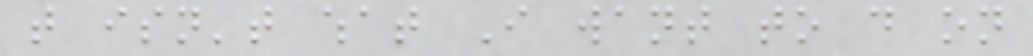that isn't what I want to do on
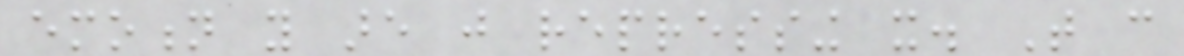emotion you are just repressing it. That can
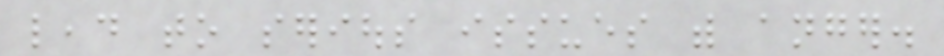lead to serious issues with anger.
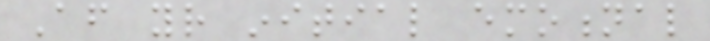After your initial emotional
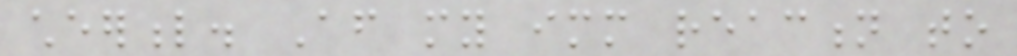cheerful. After my immediate reaction to
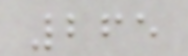265
